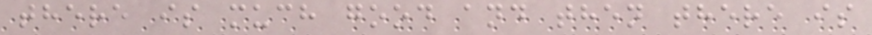there is much good and then there is
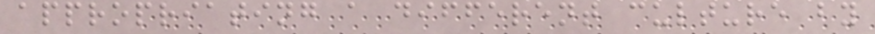appropriating a different culture by
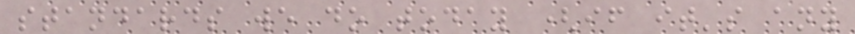standards we do today (if it's any
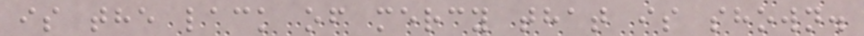is the lack of mercy that is shown.
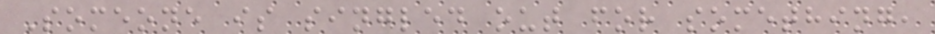Someone is singled out for something,
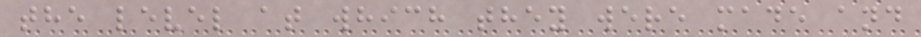the level at which they were made and
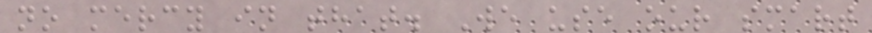no mercy in that. We use our smart
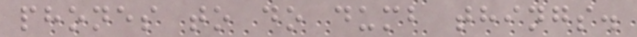phones to do dumb things.
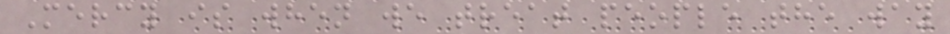Mercy is when we treat people the way
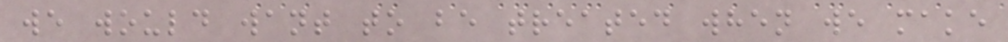we would want to be treated when we make
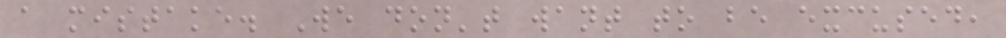a mistake. We don't want to be excused,
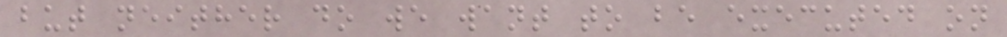but neither do we want to be executed on
